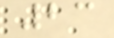23
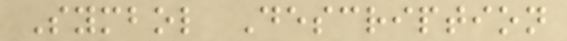Symbol Description
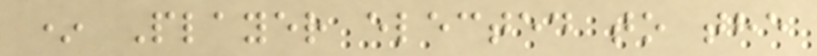* Player elected to the
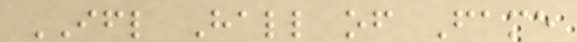IFL Hall of Fame
